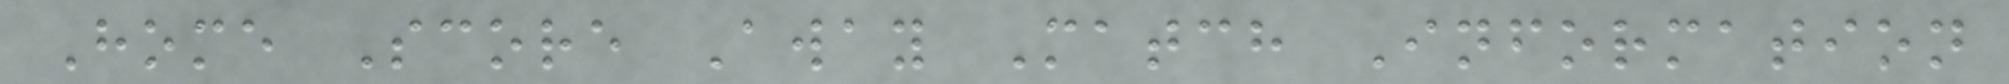Home Score Away Match Information
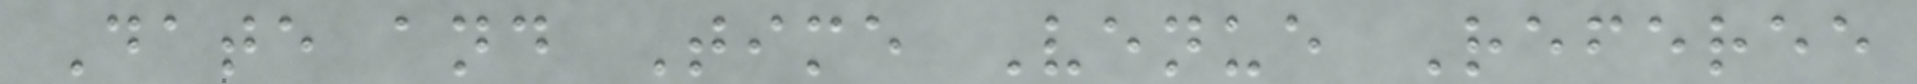Date and Time Venue Referee
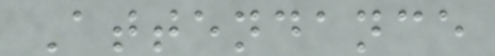Attendance
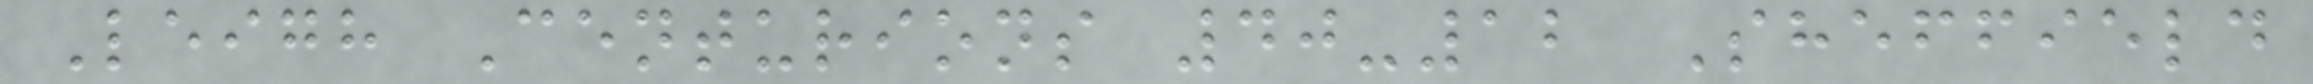Leigh Centurions 40-12 Sheffield
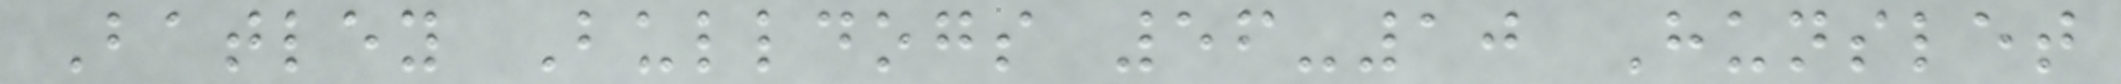Batley Bulldogs 56-10 Hunslet
